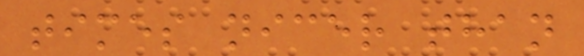times nicer than
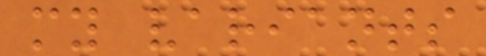my variants
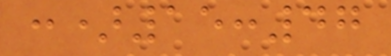:)15:47
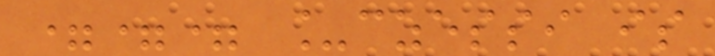=== _czessi is
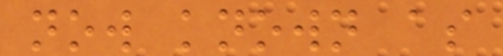now known as
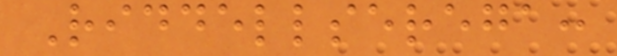Riddellserega:
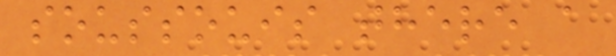soussouis there a
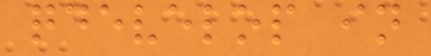qdevelop in
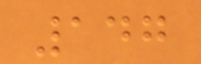147
